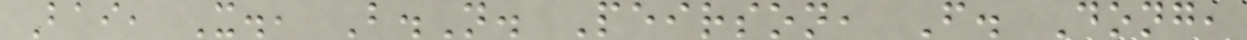Bai, X., B.N. Peirson, F. Dong,
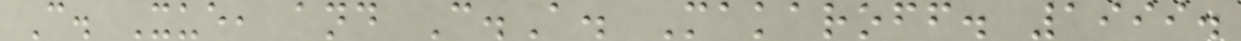C. Xue, and C.A. Makaroff. 1999.
